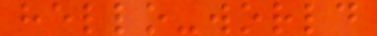hello-world
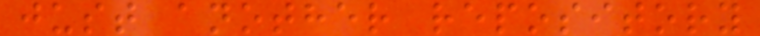just another repository
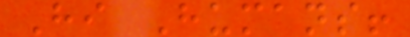Hi Humans!
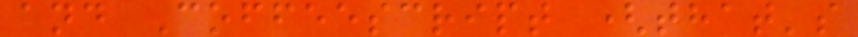and Coffeescript (that's
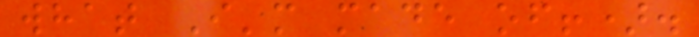what I'm made of!).
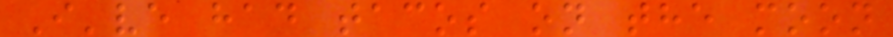I've had tacos on the moon
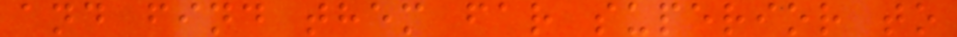and find them far superior to
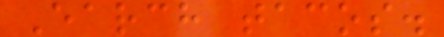Earch tacos.
